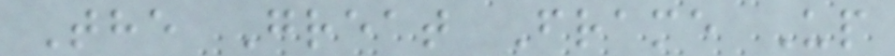The Great Frame Up
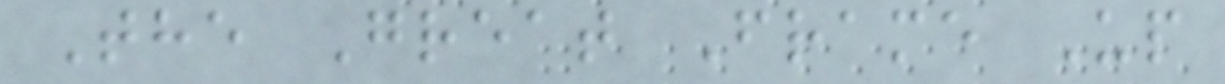The Great Frame Up
